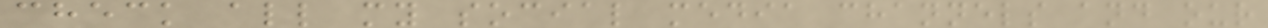check all my social media channels and our
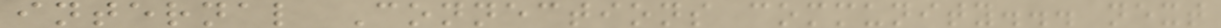internal Connections community... next
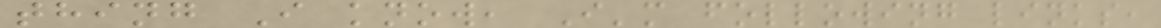thing I know, I'm following links,
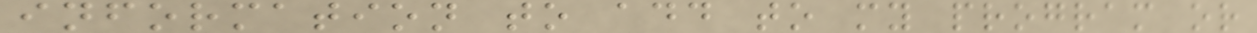information to add to my program or
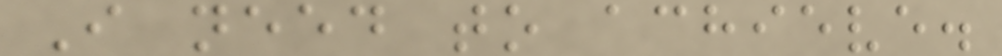I need to achieve.
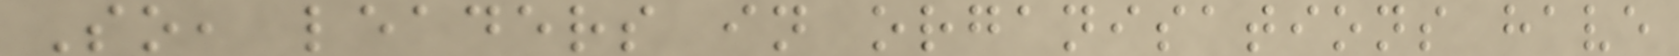So, leaders in organisations have
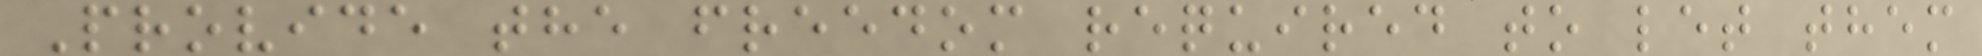Provide the freedom required to let them
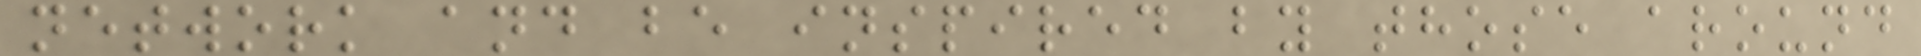network and be inspired by those around
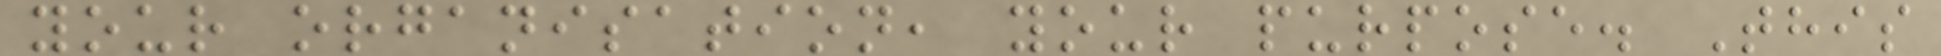your organisation, your purpose. This
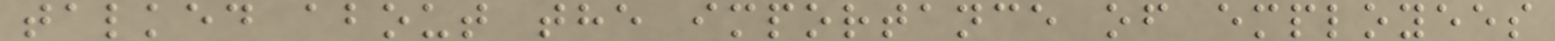talked about the importance of employees
